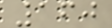160
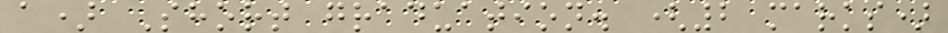a) Short graduation. (2 marks)
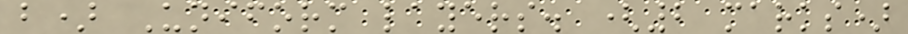b) Uniform layers. (2 marks)
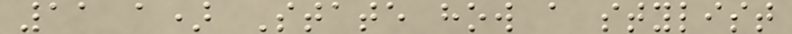11 a) State how a stylist
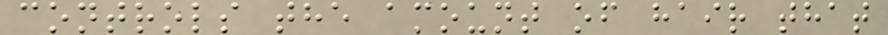controls the amount of hair that
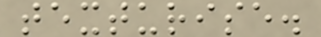texturise.
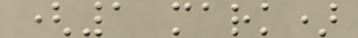(1 mark)
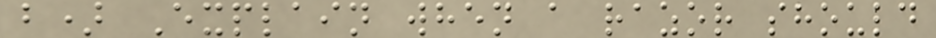b) Explain when a razor should
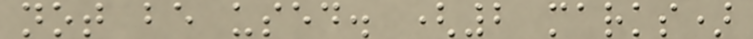not be used. (2 marks)
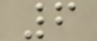6
